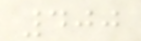400
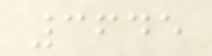3645
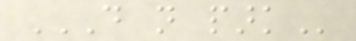DO NOT PARK
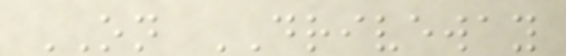ON DRIVEWAY
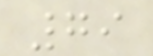79
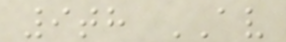9th AV
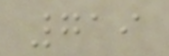719
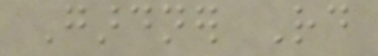Gardner Rd
